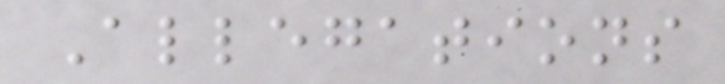Allegations
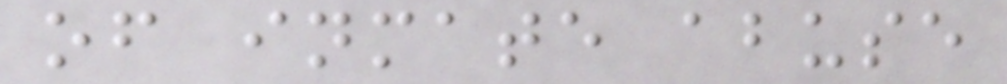of inmate abuse
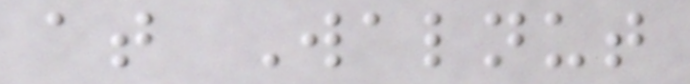at Walnut
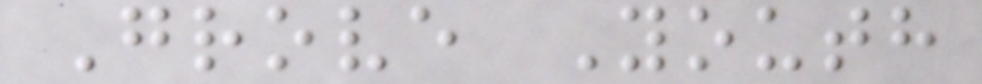Grove Youth
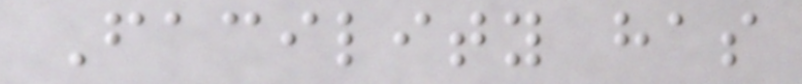Facility has
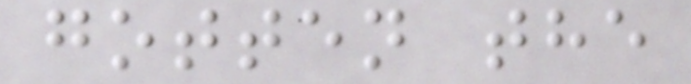gotten the
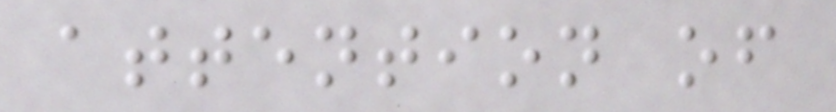attention of
